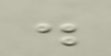.
